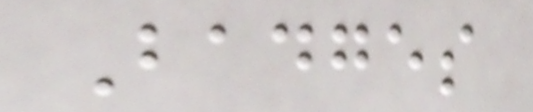Badges
